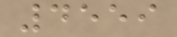4559
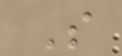S
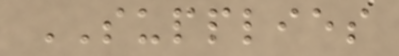SUPPLIES
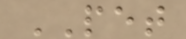PET
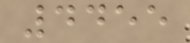4455
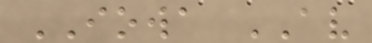IOWA AV
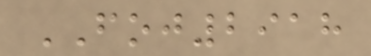FOJ2918
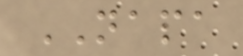NAPA
